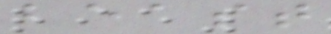beast
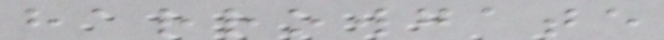harrowgate
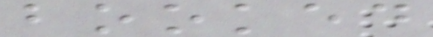booked
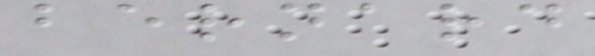bernard
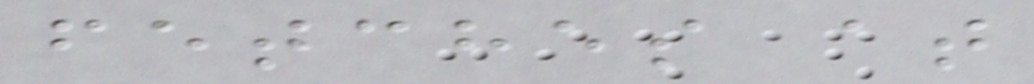fetches at
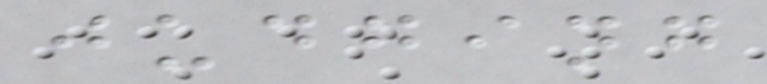judging
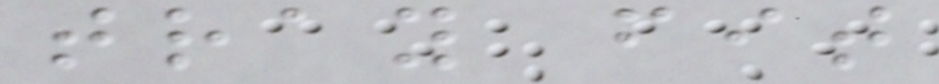tray fit
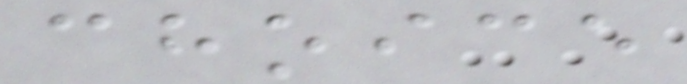choice
